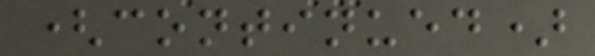(continued)
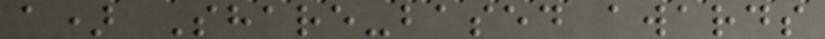a) Share-based awards
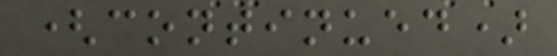(continued)
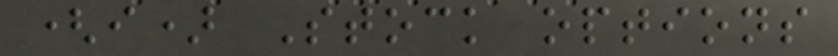(i) Stock options
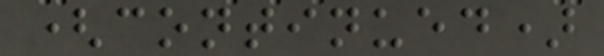(continued)
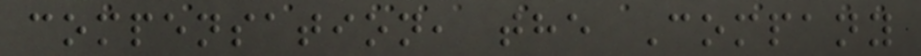compensation, the Company
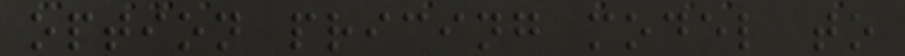option pricing model to
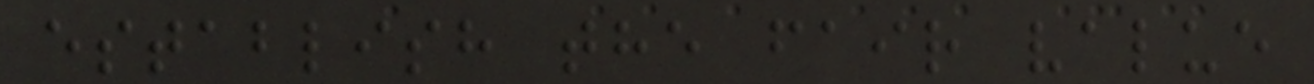establish the fair value
